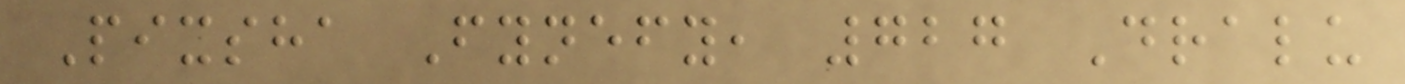Pixsha Fynefy, 727 Dralu
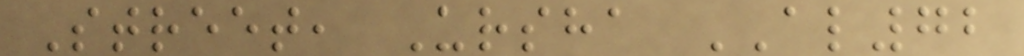Street, Ursha AL72
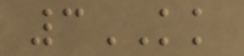3KK
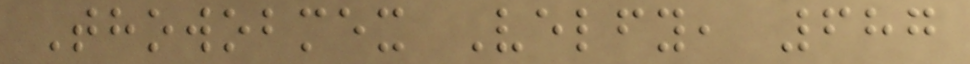Thowobmex Velfy, 687
